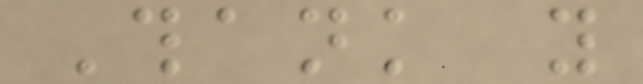Thank you
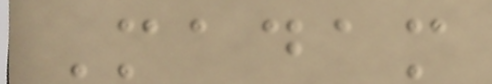Madam
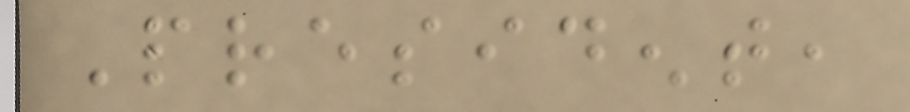President,
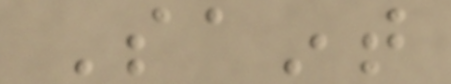Saint
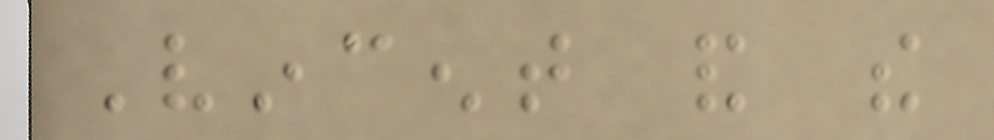Vincent and the
